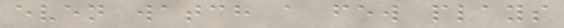even watch a few plays
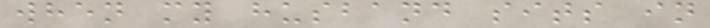when my husband sits in
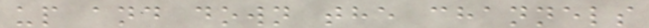up and down the channels
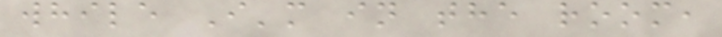while I'm in the room,
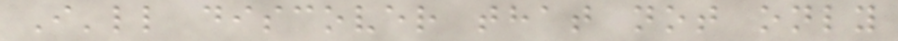I'll discover that not only
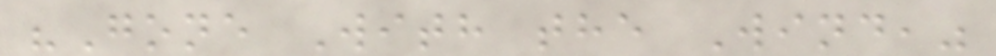"Gone With the Wind,"
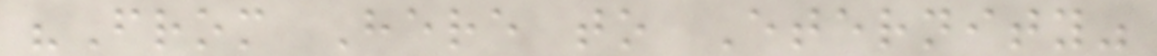"From Here to Eternity"
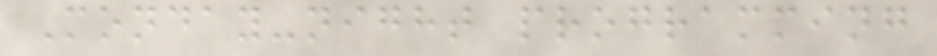Monday-night programming
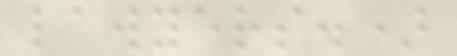lawyers.)
